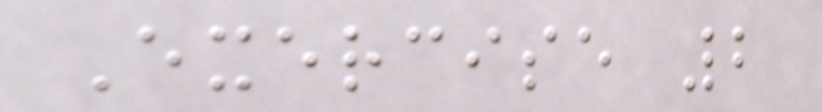Exercise 2
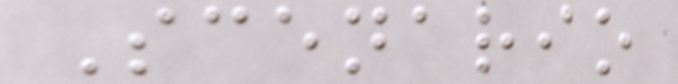Scenario
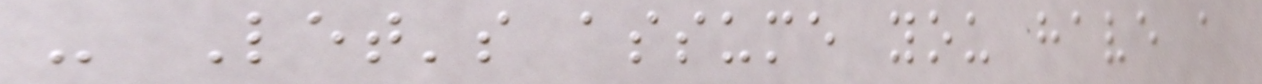- Let's assume you have a
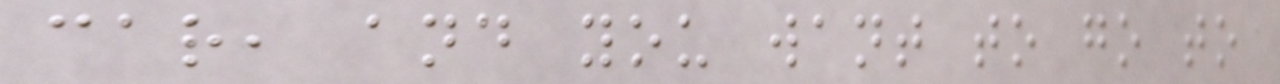car, and you want to go to
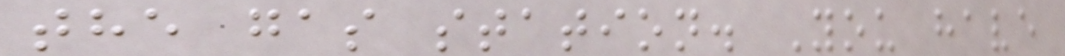the gas station. You have
